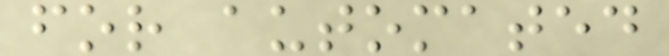for automated
